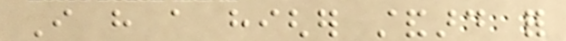I have a higher standard for
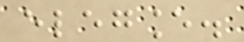elegance.
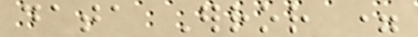data Error =
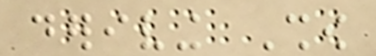deriving Show
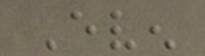Even
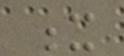x
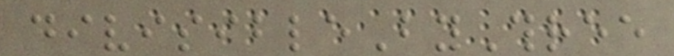divisibleByThree
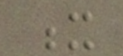x
